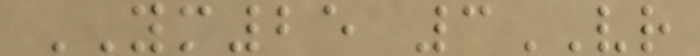YM25 3VR
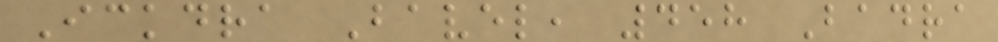Ickdra Bavel, 458 Badra
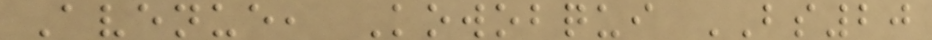Avenue, Kowobqui BS20
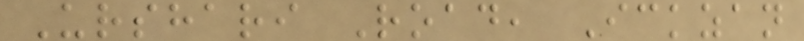Urshari Road, Ickzan
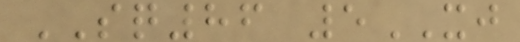SQ86 5XJ
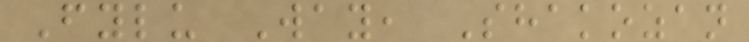Fylu Way, Shakozan
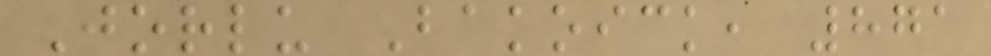Jorlu Bakoick, 871
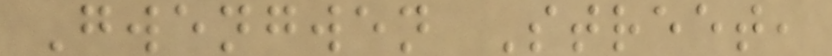Gwengwen Street,
